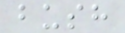bush
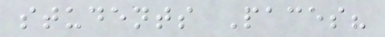students Paces?
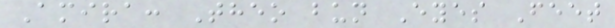Amira: Theo bun Eyes Feet
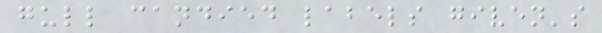gull candied labels given's
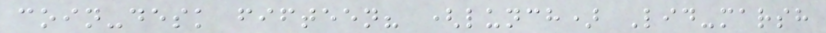coin-desk fifteen? (lunch) Lid-marsh
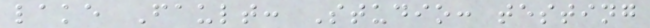lake Fault: Studio: testing
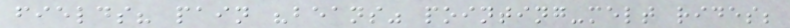fields? pain "beans" pointing-melt rides;
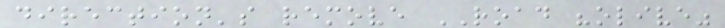direction's remove ROAD "olive"
